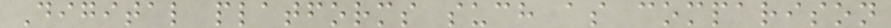Digital platforms such as comparison
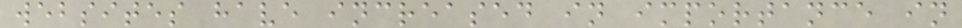websites have increased in importance in
